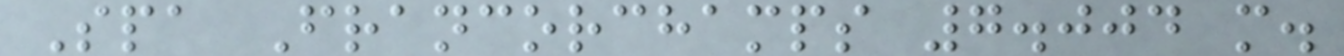Spa Francorchamps 7.004 m.
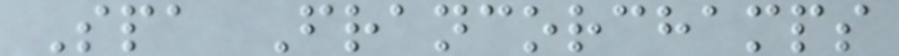Spa Francorchamps
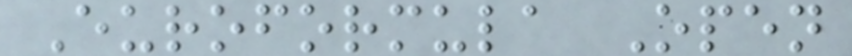Euroformula Open
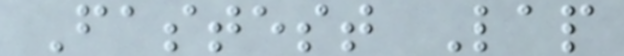Fastest Lap
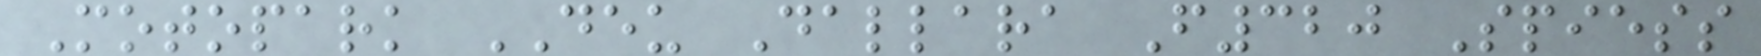Motopark DEU Dallara F320 Spiess
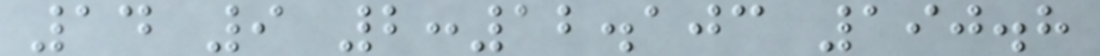14 9 2:12.103 190.8
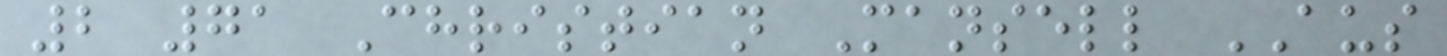2 71 Christian Mansell AUS
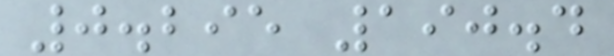0.295 190.4
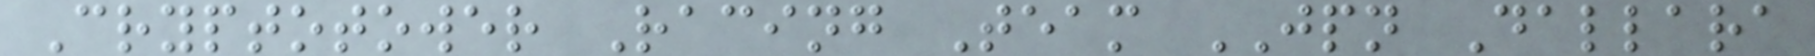Cryptotower Racing Team JPN Dallara
